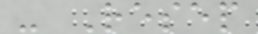- Resep
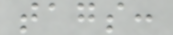tags:
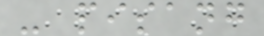- pisang
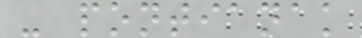- pontianak
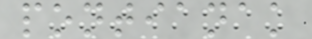pontianak
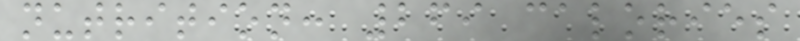nutrition: 269 calories
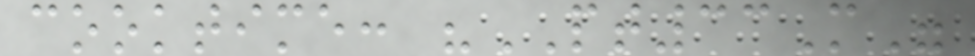cooktime: "PT33M"
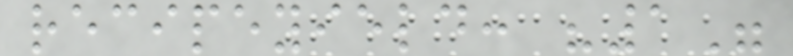recipeyield: "1"
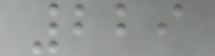229
